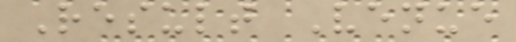Result Venue
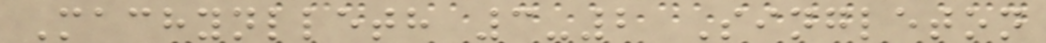Machynlleth 3-2 Singleton
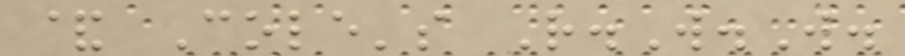& Cole's R.W.W.
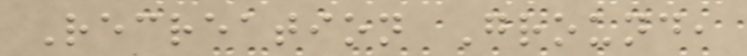Recreation Ground,
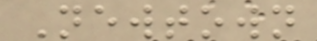Newtown
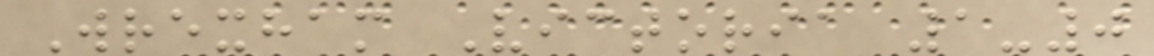Wrexham Victoria 1-0
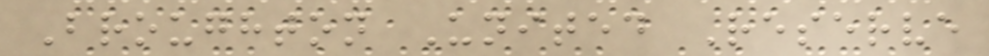Broughton United Reserve
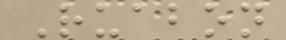Ruabon
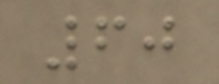60
